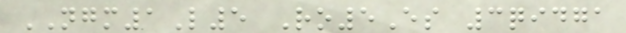NGM1L5 Ro5Es 3qidga
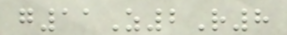g11Z2R8
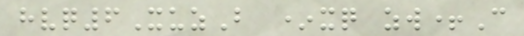hvq6XuzB *xq zw+C
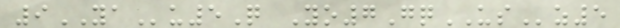9YAu5Q Yo7GqUSz5
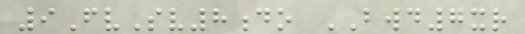9FvSv8do BWD7xr
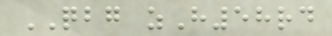QBG zH58rd
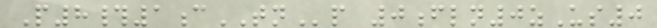P8#1cTNp 0fln0zUs0
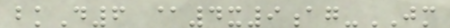bkD6 @4x9ag-JM
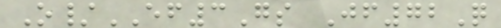O/EF3Gs Jf72Q
